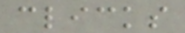clicks
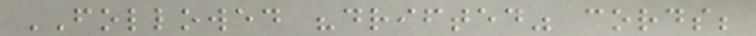FOLLOWED "drifted" cords;
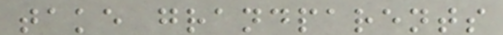take grandparents
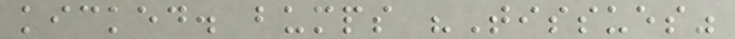kicked. bumps "Tissues"
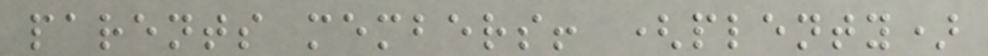parents members! (plenty)
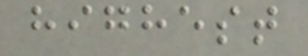highest
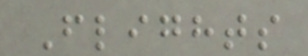Flights
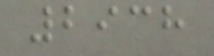2938
